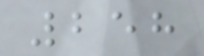258
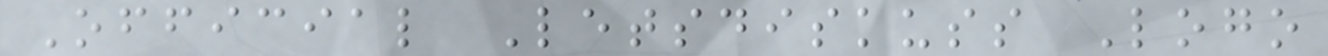Official Letsdiskuss Logo
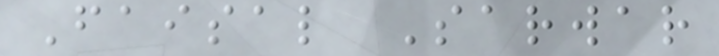Faisal Sarwar
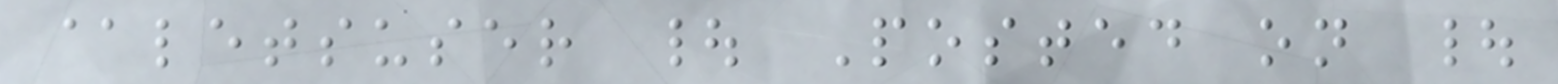@letsuser | Posted on |
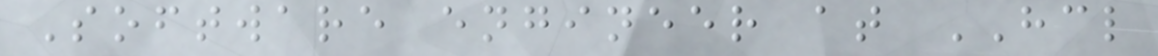Software engineer at HCL
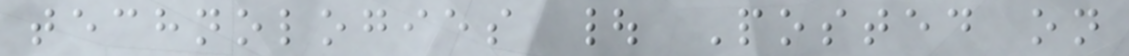technologies | Posted on
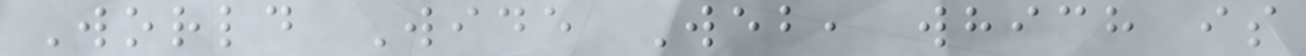World Wide Web, which is
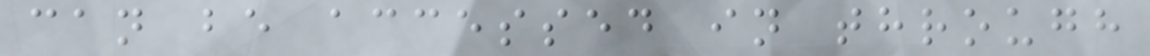can be accessed in through
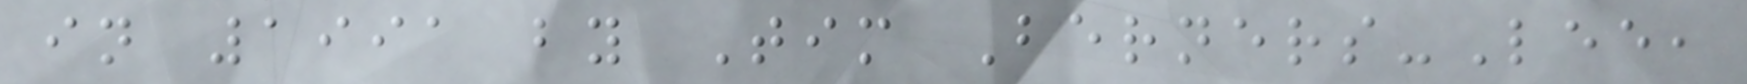in 1991 by Tim Berners-Lee,
